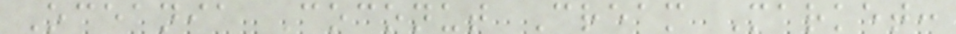Oceania Coconut Cream Market:
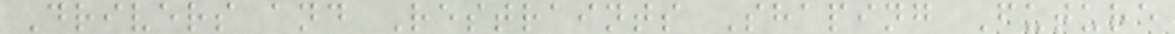Drivers and Restraints Shaping Future
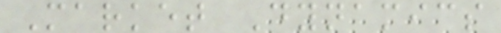Market Dynamics
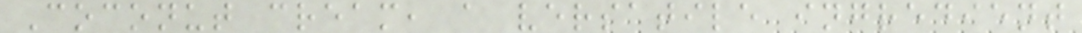Coconut cream, a versatile ingredient
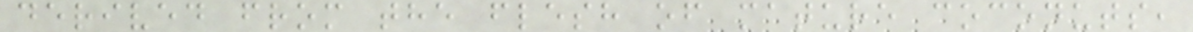derived from the flesh of mature coconuts,
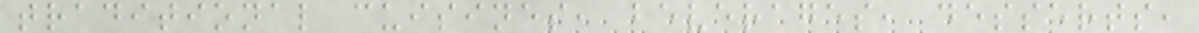traditional cuisines, beverages, desserts,
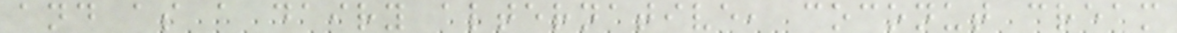and as a dairy alternative, coconut cream
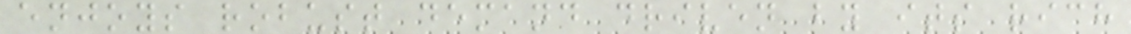enjoys robust demand driven by its rich
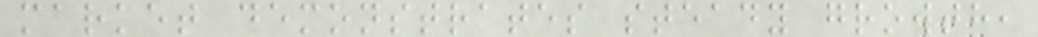market demonstrates steady growth,
